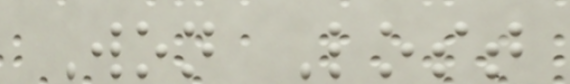Won Lost
